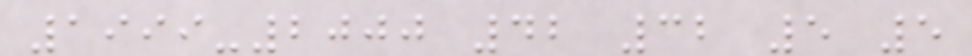1999-2000 42 32 5 5
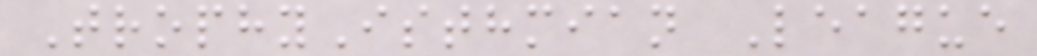TrophyIsthmian League
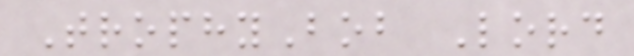TrophyBob Lord
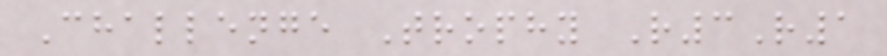Challenge Trophy R3R1
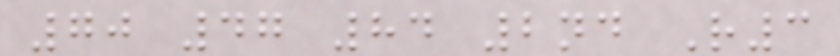70 47 84 2nd R3
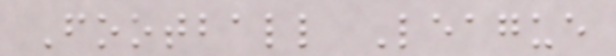Football League
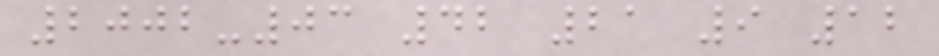2002-03 42 21 9 12
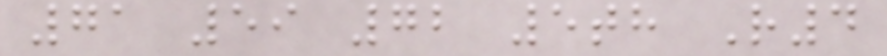71 59 72 5th R4
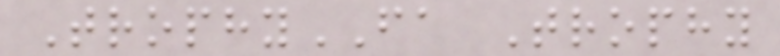TrophyFA Trophy
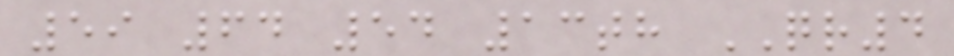59 64 54 13th QR4
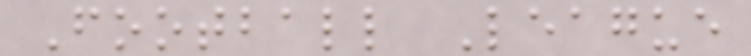Football League
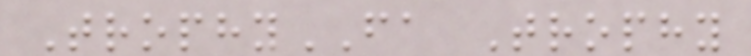TrophyFA Trophy
